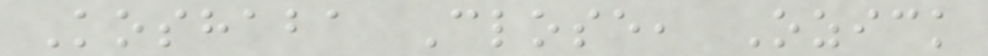Koshaba Close, Ozick
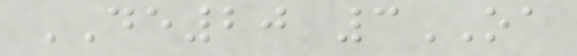DE20 3OA
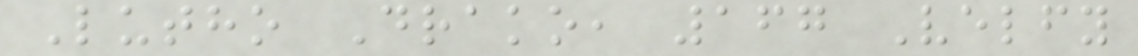Lutho Drako, 167 Velfy
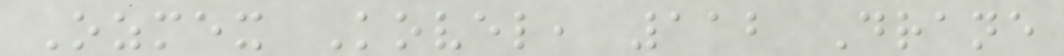Ozmex Kovel, 112 Drane
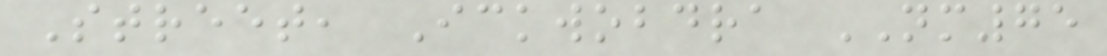Street, Ickwobdra NM75
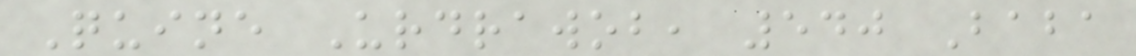Quine Urdrawob, 540 Baba
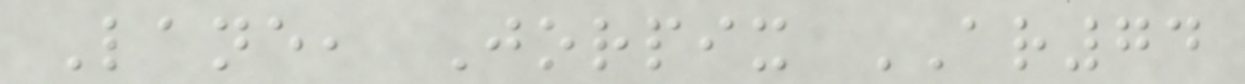Lane, Jorpix AR74
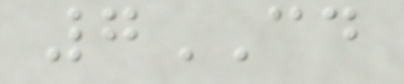7CD
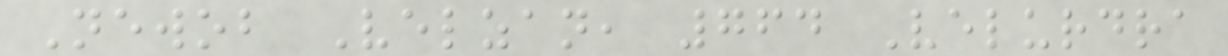Newob Velzan, 764 Velurdra
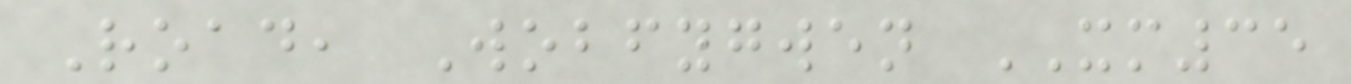Road, Wobfygwen XM35
